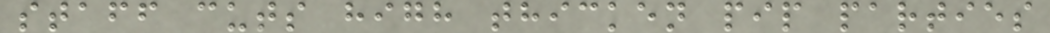staff cuts high thicken pip parties
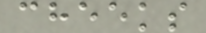cheeks
